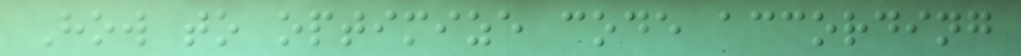How to optimize code according
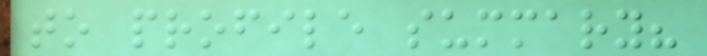to profile summary?
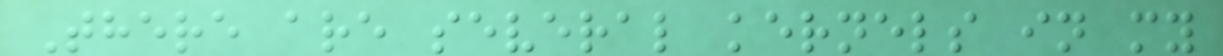There are several kernels in my
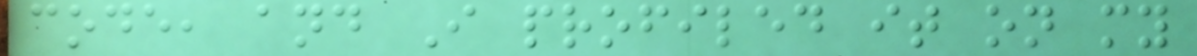code, and I profiled it on my
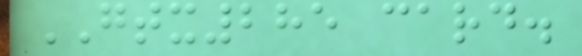GTX285 card.
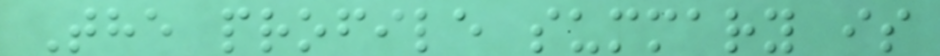The profile summary is
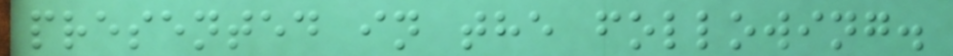presented in the following.
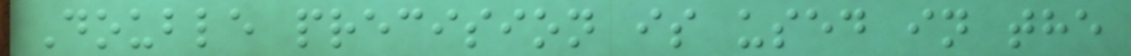Double precision is used in the
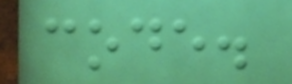code.
